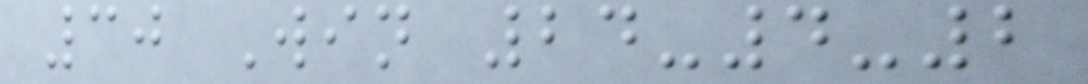30 Win 24-4-2
